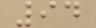94
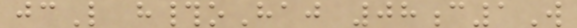jcL h#oHaj 08c1W
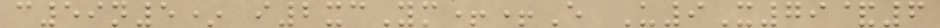c59n5* i2xcYm++E U9X79&6
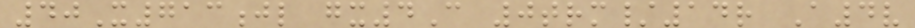40X713jl gx4C 0trm/14r A4v
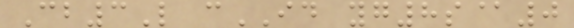Cb3L cID yg8s@0
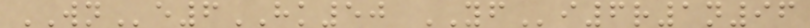WNe6HK50 YFi6r1n96
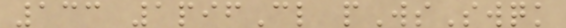133 1pifCl pWsSwqk
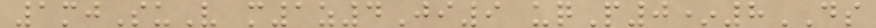1mjSuV m1z4Ji9 uqP0*8DS
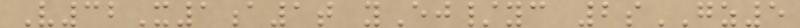V32X1a1t yEj/yc 2sGZ5
